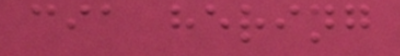cia hering
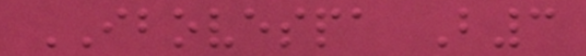IBOVESPA B3
